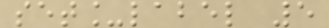set_label 5
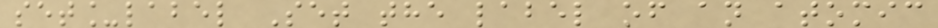set_label Set the label of an atomic
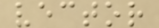vector
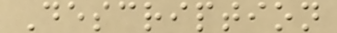Description
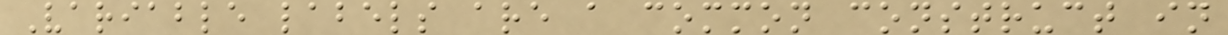Variable labels are a common construct in
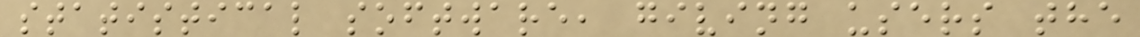statistical software, giving users the
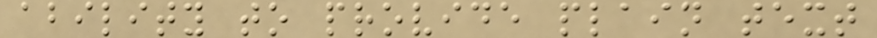ability to provide plain text
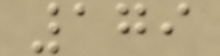179
